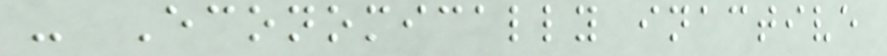- Economically inactive
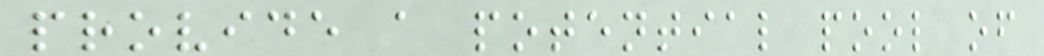provide a potential pool of
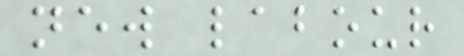new labour
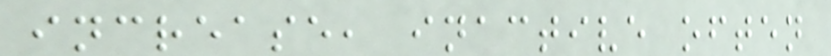increase, inactive often
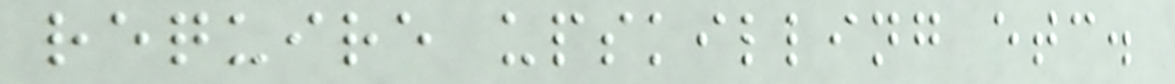require upskilling etc.
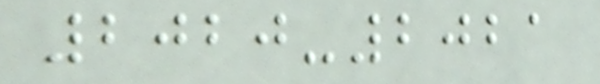2020-2021
